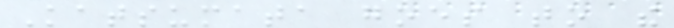Katsumata goes to the
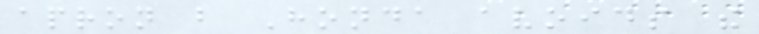apron but Honda avoids the
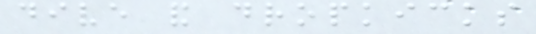dive and dropkicks
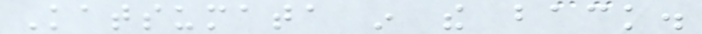Katsumata in the back.
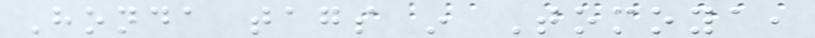Honda tags in Tomoya,
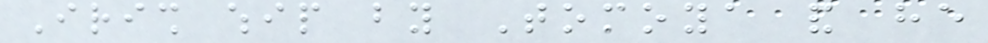Irish whip by Tomoya and he
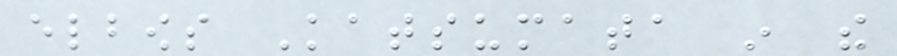elbows Katsumata in the
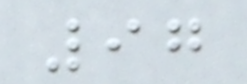97
